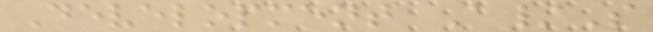Development A/S
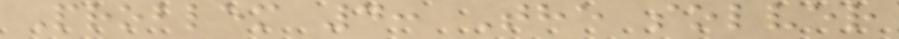Problem 4: The solver
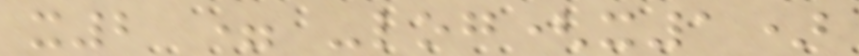x2 = -log(x1)
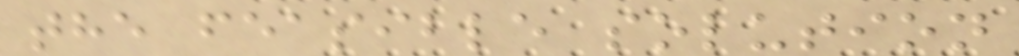the feasible solution
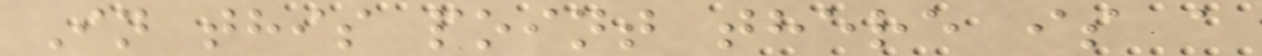In this point there is a
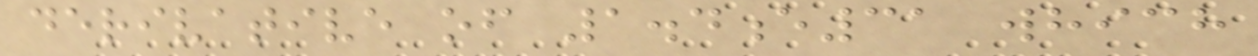derivative of 1.4e31 which
